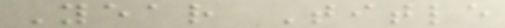Year Title
